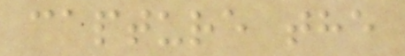capture the
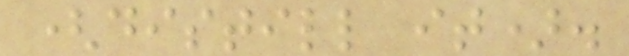(distill it).
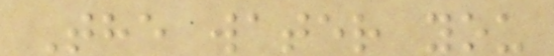The water you
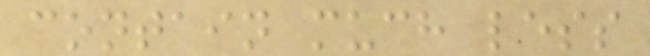contain much less
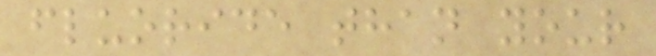fluoride than your
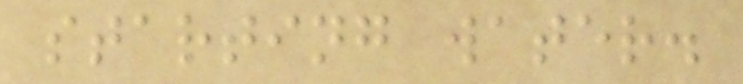starting water.
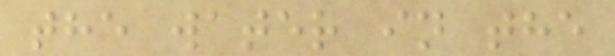the water in the
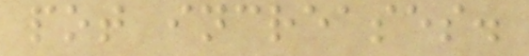pot increases.
